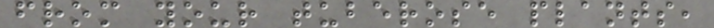from your tuberose plants,
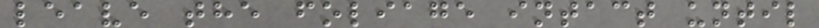leave the foliage intact until
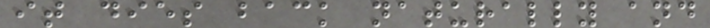it dies back naturally and
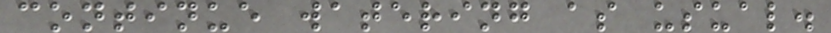continue watering as usual.
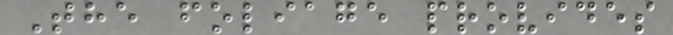The foliage provides
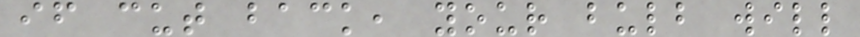if cut back, your bulb will
